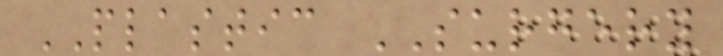PLASTIC SURGERY
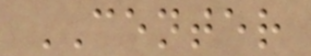CENTER
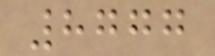8777
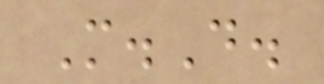M.D.
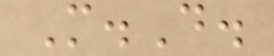M.D.
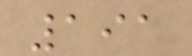191
